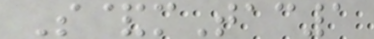S&mTac1
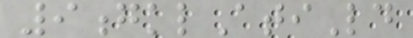9gklAtiLd
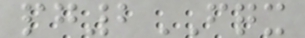pg2FQX
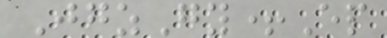JgzGy+Ep
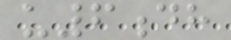u6dh
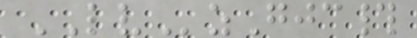LVzGjc#
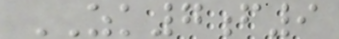ZK7f9
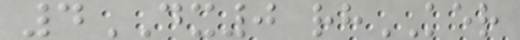4DX0 rhKER
